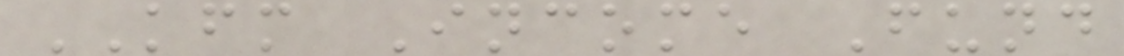KFM Income Fund
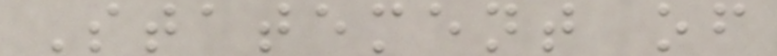Statement of
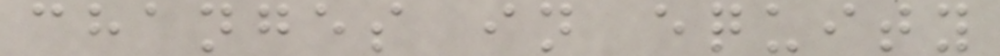changes in equity
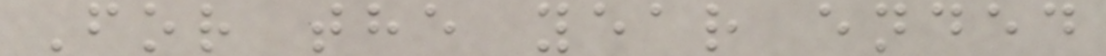For the year ended
